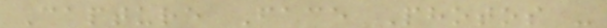Capture Face Photos -
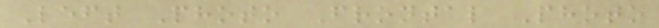Left Photo Frontal Photo
